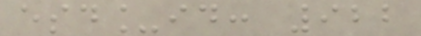esd_id: 922
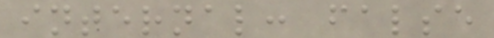internal: false
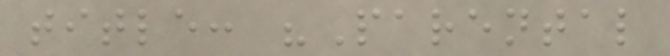title: "Parental
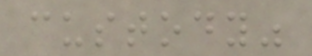custody"
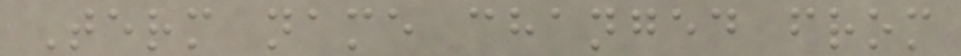Term name changed from
